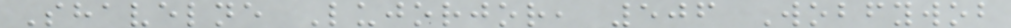Shavelne Lujorjor, 506 Wobfywob
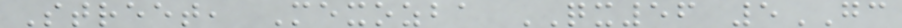Street, Mexozba QX56 5GC
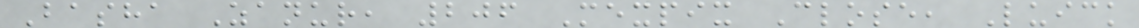Basha Zanur, 206 Mexpix Close, Luick
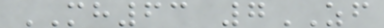MH63 7ZF
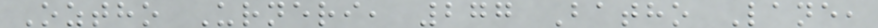Oztho Urneri, 277 Batho Lane,
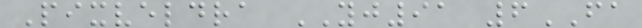Pixveldra YJ91 6FA
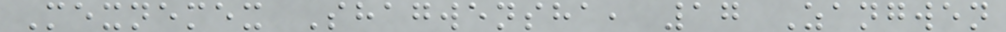Mexnemex Shagwensha, 17 Zangwen
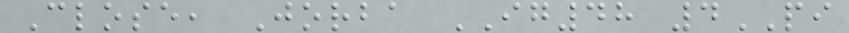Close, Jorba IG48 4PI
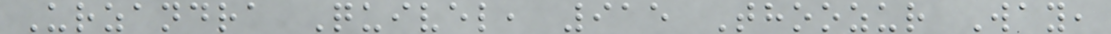Urzandra Quivel, 915 Thoozur Way,
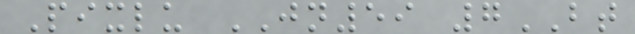Pixlu JN59 7BT
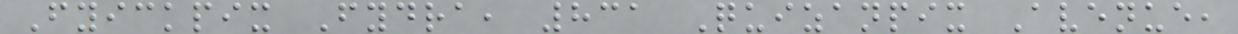Fyickpix Fydra, 831 Quizanpix Avenue,
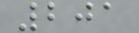201
